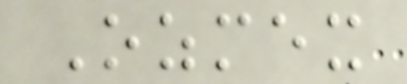Ozmex
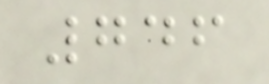746
